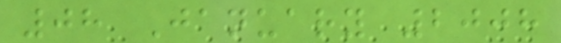08 January 2008
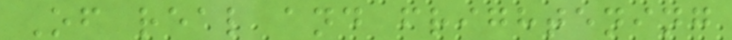Of real and frightening
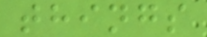things
